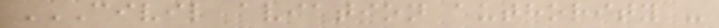CIVIL AVIATION AUTHORITY -
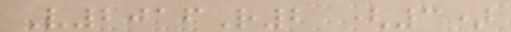V2016R2 (3)
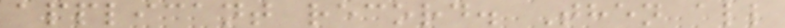applicant record. Then all
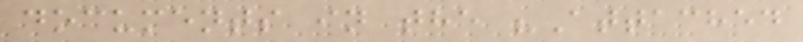documents in the "Attached
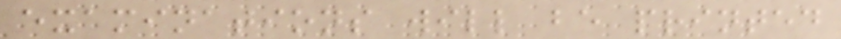examinations will be printed
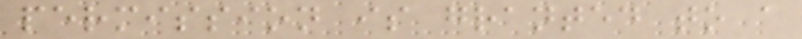permission is granted to a
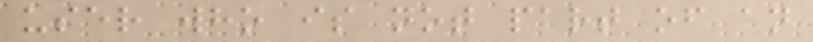user who is not part of an
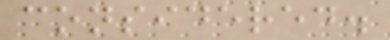considered.
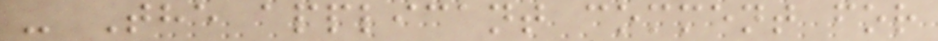- The applicant comment for
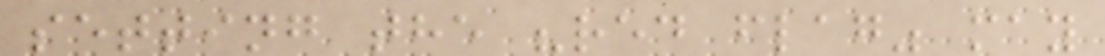setting the "red flag" may
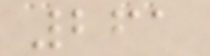261
